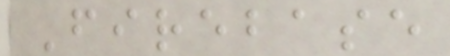Firebase
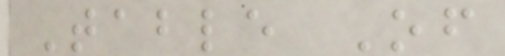Table Of
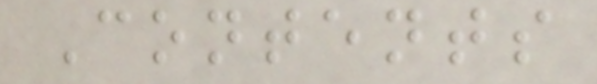Contents
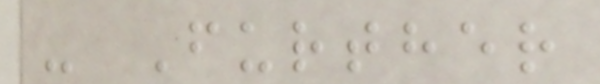- Further
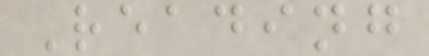Reading
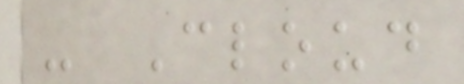- Cloud
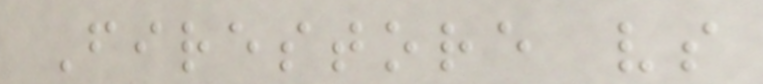Firestore vs
